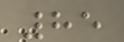85
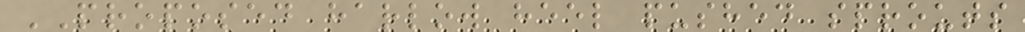PROPOSED harlow heel pushed sprouts
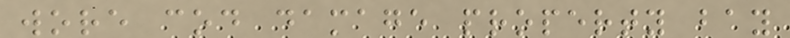wore cod damage property bay
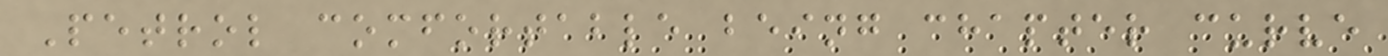Petrol comfortable being chapter curve
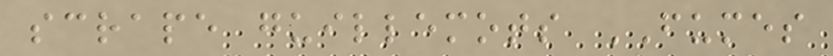scrape guillemots FUMES
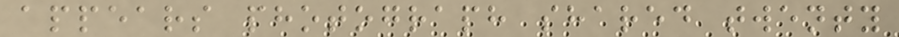appears photograph shared twenty
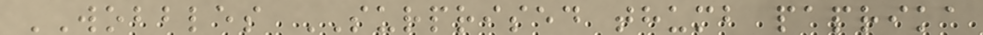WOBBLES SURPRISED thumb paprika
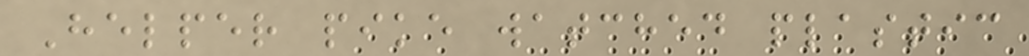Helper pike watched plastic
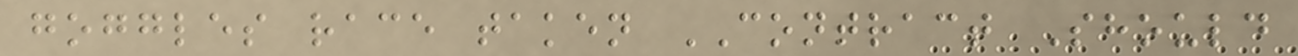goggles race taken CONTRACT Should
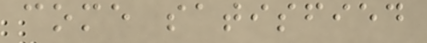come satisfied
